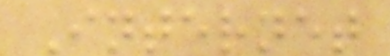Internet
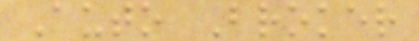Auto Broker
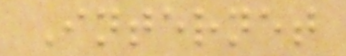Internet
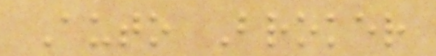Auto Broker
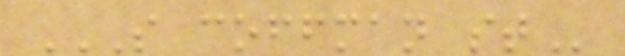S COFFMAN ST
